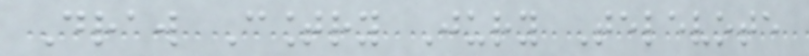Draw Country Jury Televote
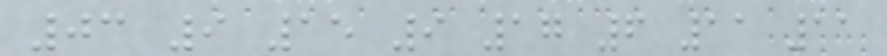03 9 15 9 17 6 11 11
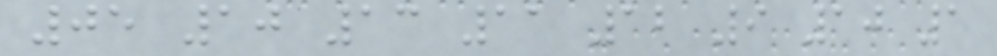05 10 13 11 12 9 10 1
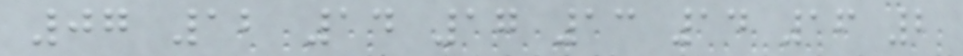07 12 14 17 13 14 16 2
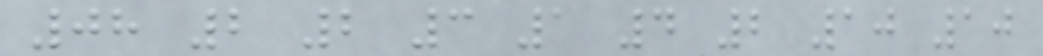08 2 2 3 1 4 2 10 10
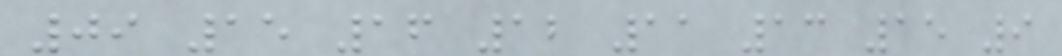09 15 16 12 11 13 15 9
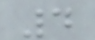4
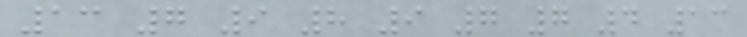13 7 9 8 9 7 7 4 13
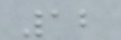12
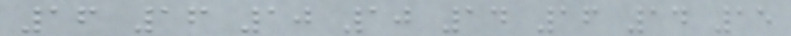16 16 10 10 14 16 14 15
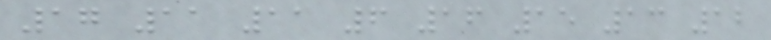17 11 11 6 16 15 13 12
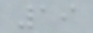19
